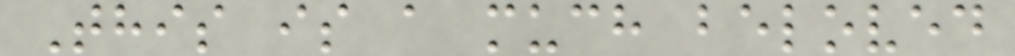This is a much beloved
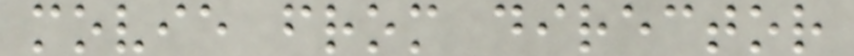movie from director
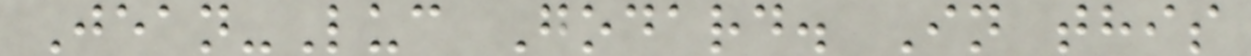Jean-Luc Godard. In this
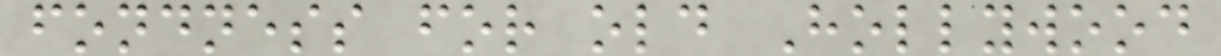fondness for old Hollywood
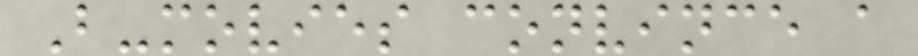B-movies convince a
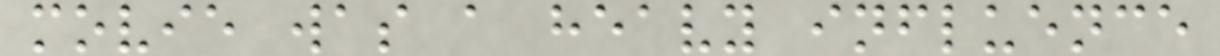movie was a heavy influence
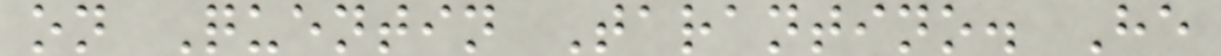on Quentin Tarantino. He
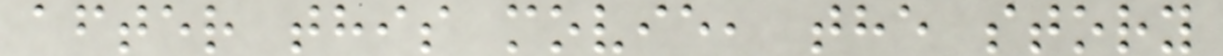after this movie, the story
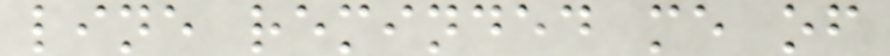line reminded me of
